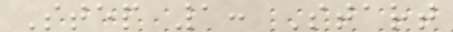Step 1: Start
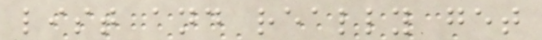list and really get
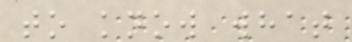to know what
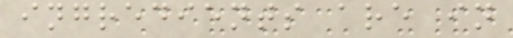ingredients are in
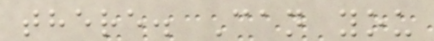there. Can you
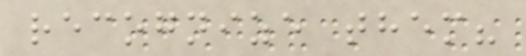recognize them?
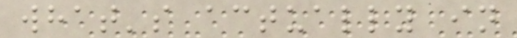what's actually in
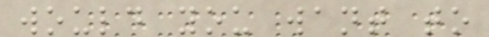would you want to
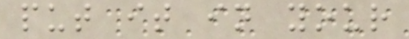put it in your
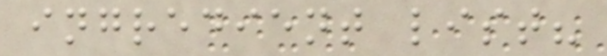ingredient list?
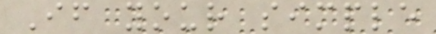If your simple
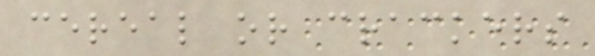cereal or crackers
